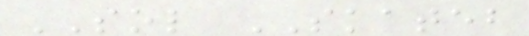SOL SKATEB
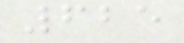625
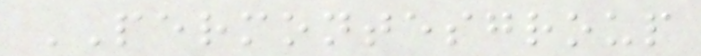PERMONTESGROUP
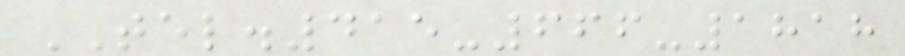TEL.415-666-1818
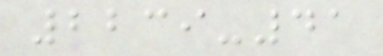2239-41
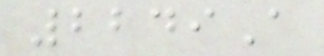2249A
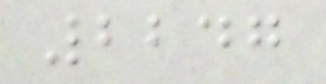2247
